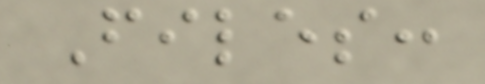Files:
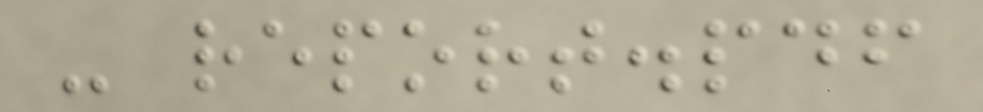- report.pdf
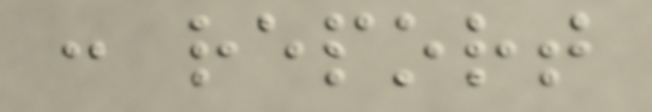: report
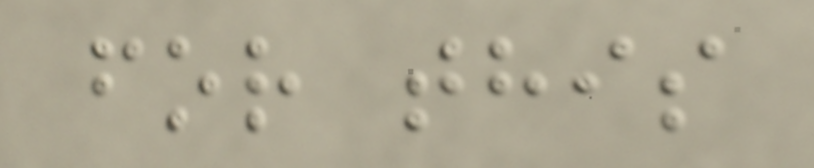for this
